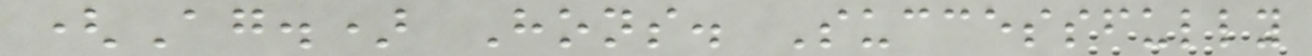(Ag.) Hons. Successfully
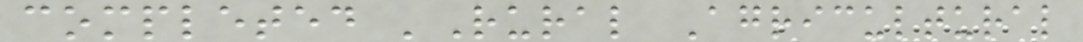completed 'Rural Agricultural
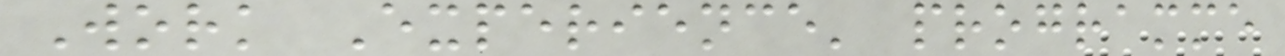Work Experience' programme
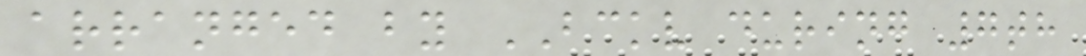arranged by BCKV during 7th
